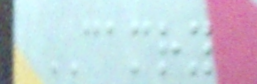CAMRY
